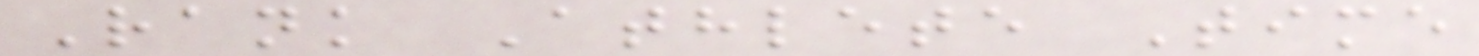Rank Athlete Time
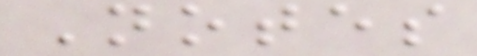Notes
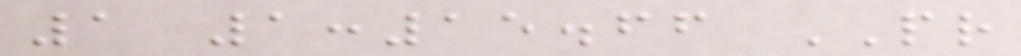1 1:15.66 PR
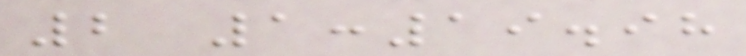2 1:19.98
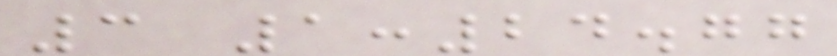3 1:24.77
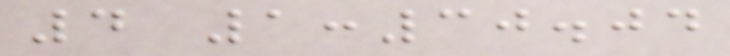4 1:30.04
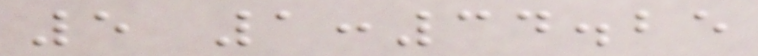5 1:34.25
